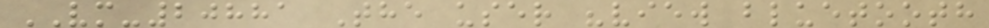VM-20881 The user "view bluetooth
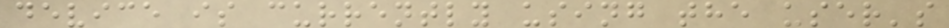device is currently using the user's
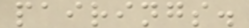pairings.
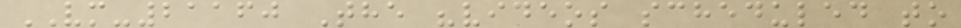VM-21160 The "videos scheduled to
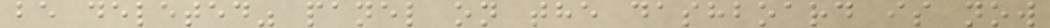be deleted" panel on the dashboard is now
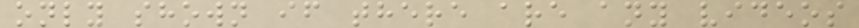only shown if there are any videos
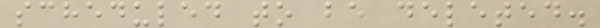scheduled to be deleted.
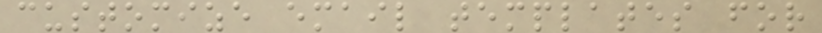customize email templates for
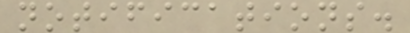notifications.
